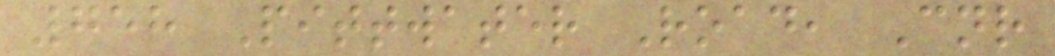758 Pittwater Road, Cnr
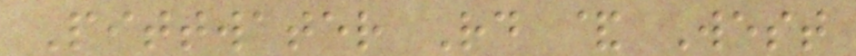Pittwater Rd & West
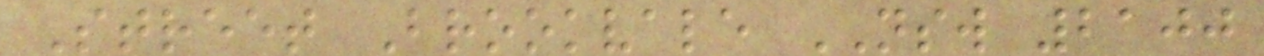Street Brookvale NSW 2100
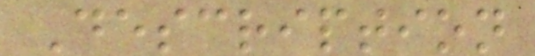Description
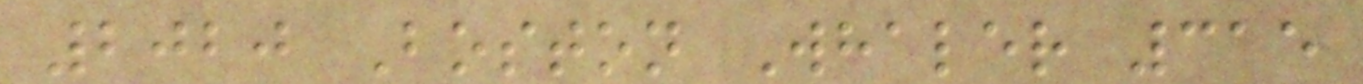2020 Boston Whaler 315
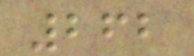262
